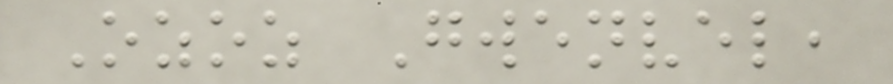Ozoz Gwenvel,
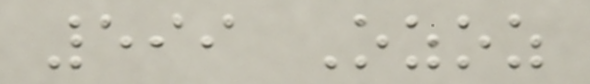599 Ozoz
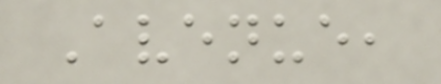Avenue,
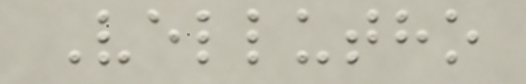Vellutho
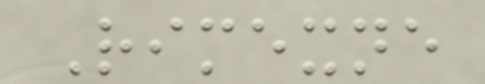Rimexne
